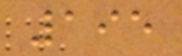195
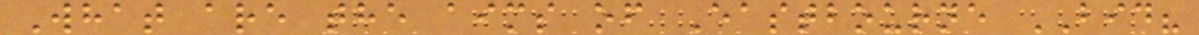What are the aims of Eastbourne BID?
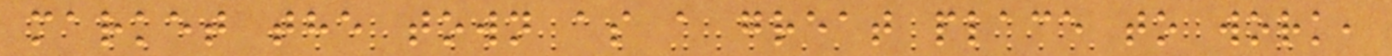market the town as a great place to work,
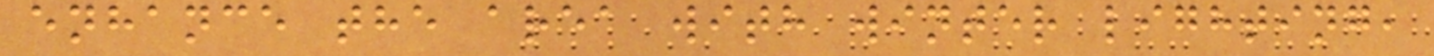enhance the area with winter lighting,
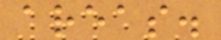areas.
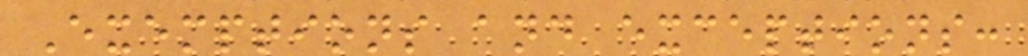Exemptions and exceptions:
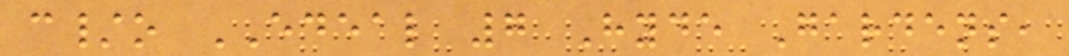c/o EDEAL 7 Hyde Gardens,
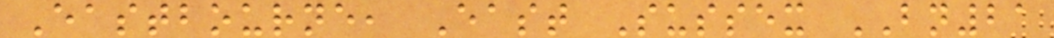Eastbourne, East Sussex BN21
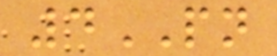4PN
